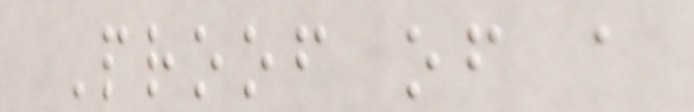Proof of a
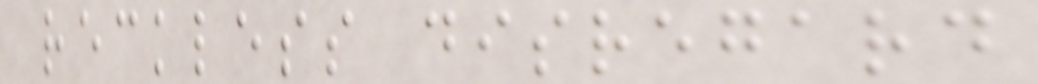reckless disregard
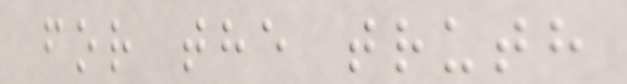for the truth
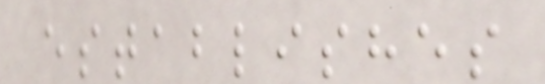establishes
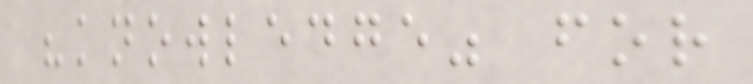"knowledge" for
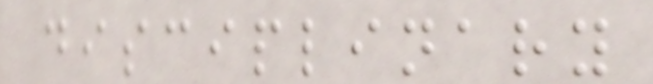disciplinary
